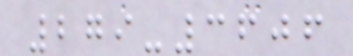279-3606
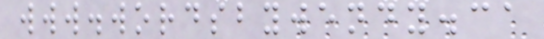www.wordsbywendy.ca
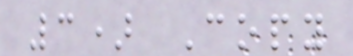3) Copy
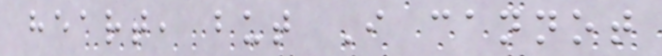heart, but I cannot
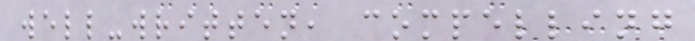well-written, compelling
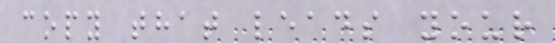copy that leads your
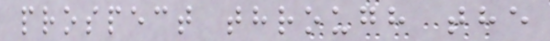prospect through the
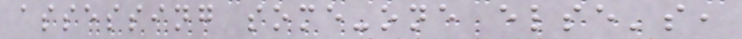assessing some-one else's,
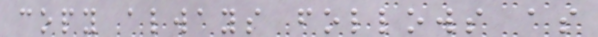copy always follows as
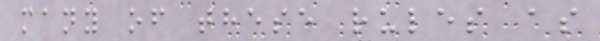many of these rules as
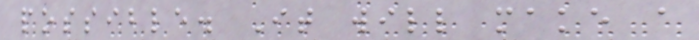possible. It will make a
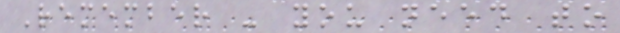Remember - you need to
